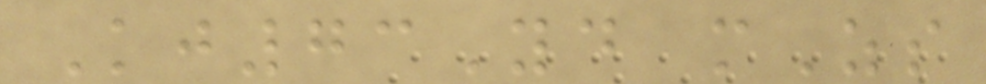Kj73Yd mZs
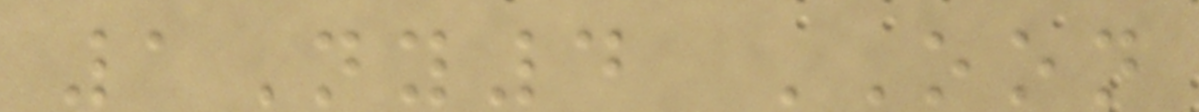1Ny4 OON
